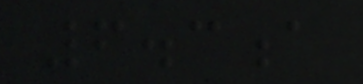6.3a
